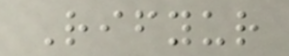Rifyur
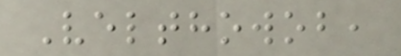Velthowob,
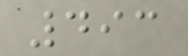493
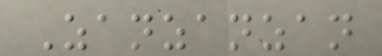Zanzanzan
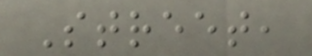Street,
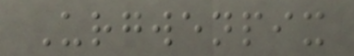Urgwenpix
